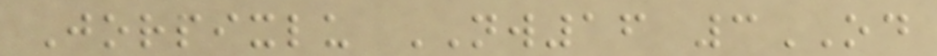Jorpixlu NW16 3OD
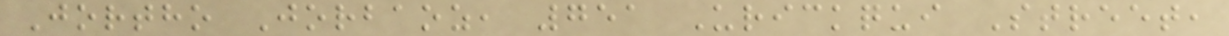Jortho Jorbaoz, 751 Urickqui Street,
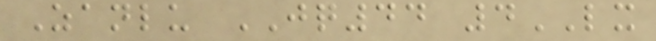Zanlu JQ44 4LX
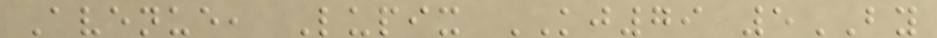Avenue, Lupix KJ79 5BY
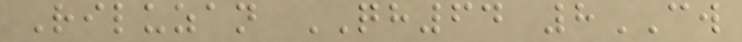Riluzan QH64 8CW
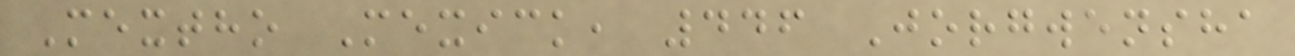Mextho Mexick, 446 Jorgwensha
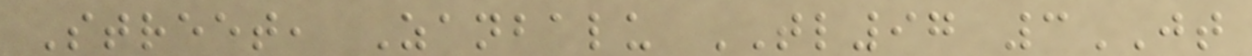Street, Zanbalu TL97 3JT
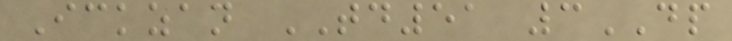Ickzan TD51 3DP
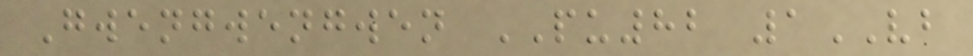Gwengwengwen PU82 1VB
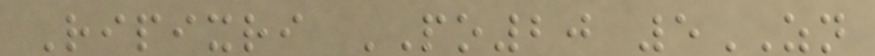Ripixri PO20 5ZN
